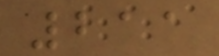211
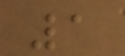1
